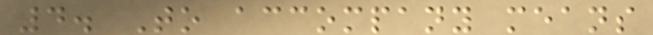4. To accompany means
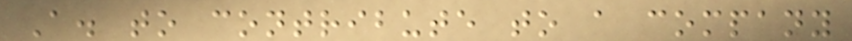A. to contribute to a company
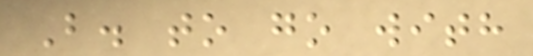B. to go with
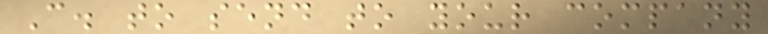C. to send to your company
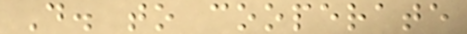D. to cooperate
